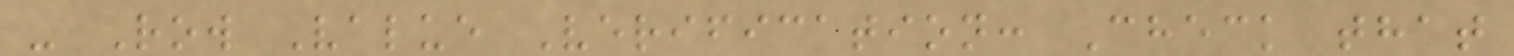- Row Value Verification: Check that
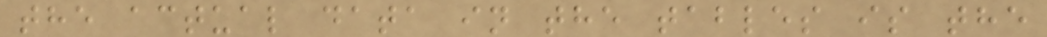the actual data in the tables is the
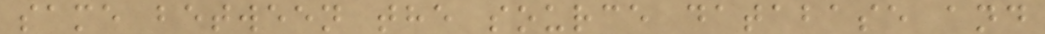same between the source database and
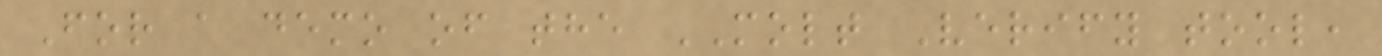For a demo of the MOLT Verify tool,
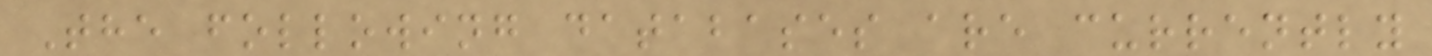The following databases are currently
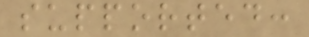supported:
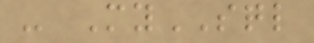- MySQL
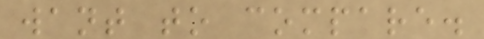want to compare.
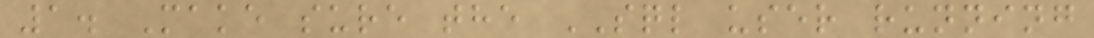1. Make sure the SQL user running
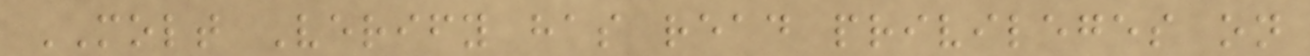MOLT Verify has read privileges on
